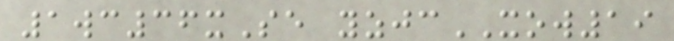1wc36xSe yzjcXOW19
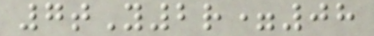7tY2r=08
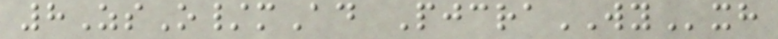8ZsO/mAd PjcraWYxh
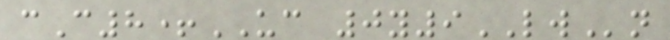cC8+UC 0y9LWn
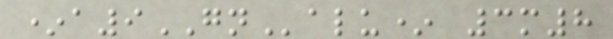*a9GNalu* 3m8
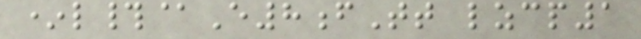*l#@E8fTt lzcp1
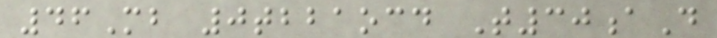46Mb 0tbbaocd T30aD
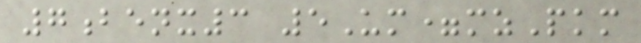7benx3 5Um=mzPkm
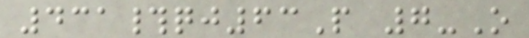431#qj63P 7-O
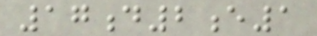17d2e1
